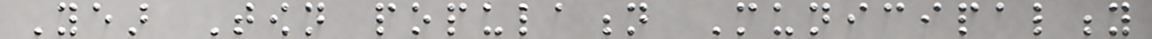Year Town population Municipality
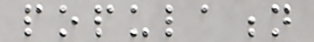population
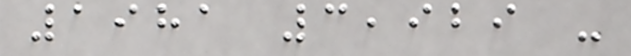1981 3,929 -
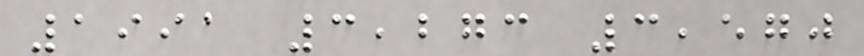1991 3,273 3,570
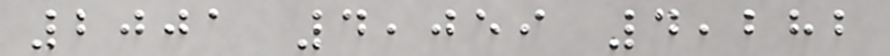2001 4,059 4,282
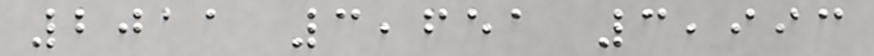2011 3,651 3,993
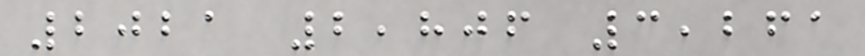2021 2,806 3,261
